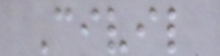Civil
